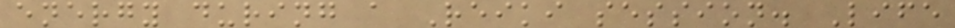energy during a Reiki session. Life
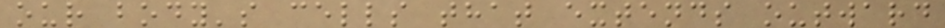our body's cells that extends outward
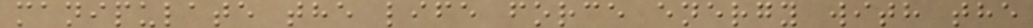manipulate the life force energy with the
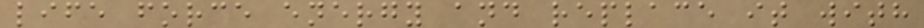life force energy and replace it with
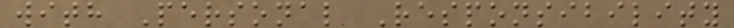with Personal Responsibility
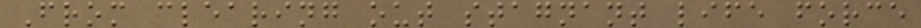From clearing out stagnant life force
